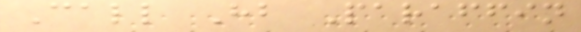Call Hb Paraffin
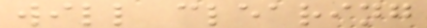will clearing
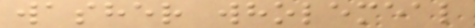washer wholemeal
